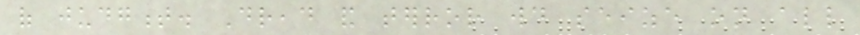of judgment. Dread and terror would seize on all
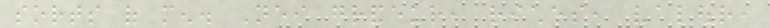sorts of men. Neither grandeur, riches, valour,
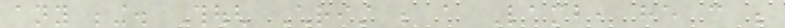any being. Though Christ be a Lamb, he can be
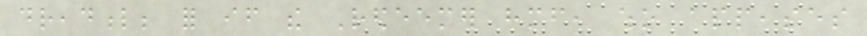dreadful; for if the Redeemer himself, who appeases
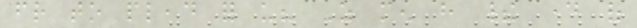friend to plead for us? As men have their day of
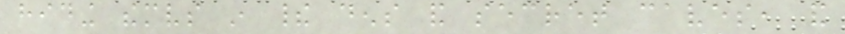hiding themselves in their dens and secret caves, and
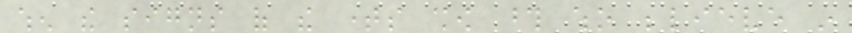when the signs of the times show those who believe in
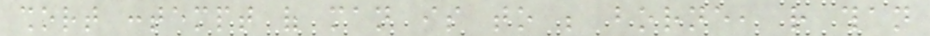short contempt of man is to be borne, rather than
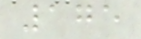175
